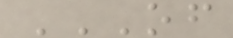OF
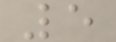5
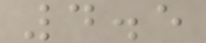4.5
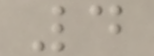4
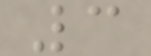3
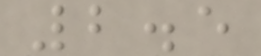2.5
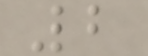2
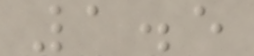1.5
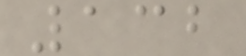132
